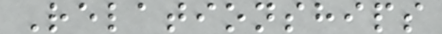Relationships
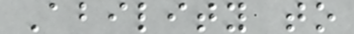Ability to
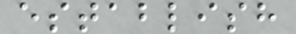establish
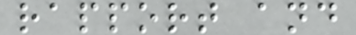rapport and
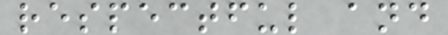respectful and
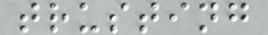trusting
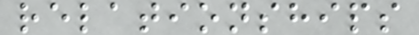relationships
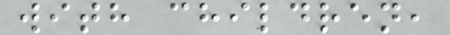with children,
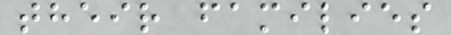their families
